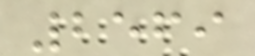2569
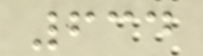634
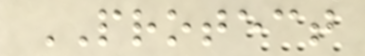PROTECT
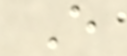E
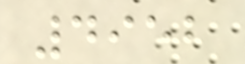4952
